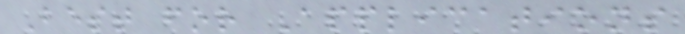Best for Applications
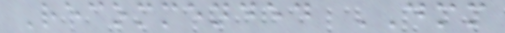Recommended DMM
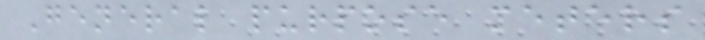General purpose meters
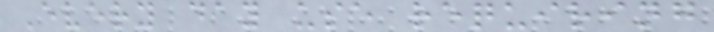Every day use requiring
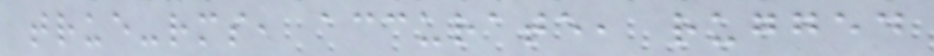true-rms, accurate, rugged
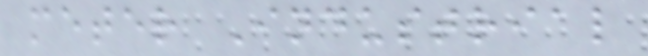meter Industrial
